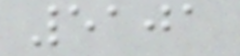5101
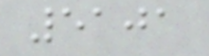5101
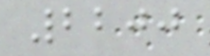2200
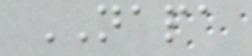NAPA
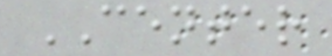CENTER
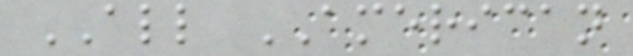ALL AMERICAN
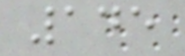145
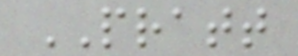PRATT
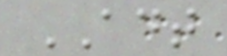ADT
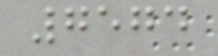7574
